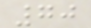70
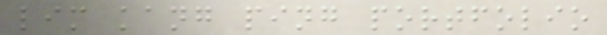lim kang ping portfolio
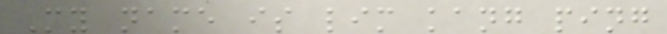My name is lim kang ping
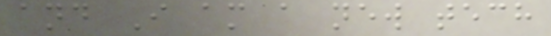and I am a new tech
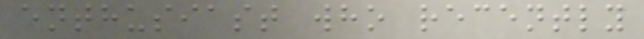enthusiast who recently
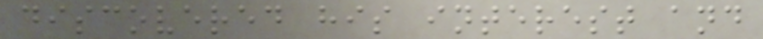discovered his interest and
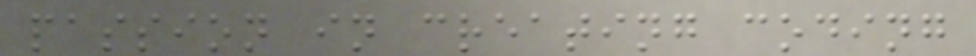passion in creating coding
